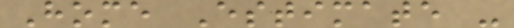Home Estimate -
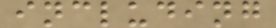including
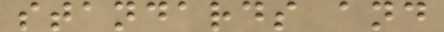standards and
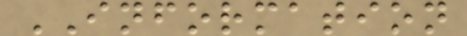INFORMATION
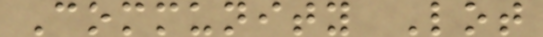Community Lot
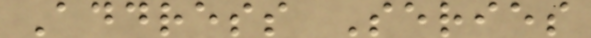Address Series
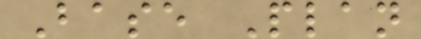Base Plan
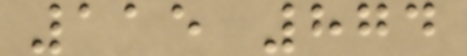115 874
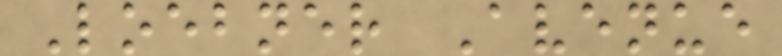Loebner Avenue
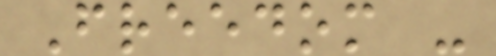Freedom -
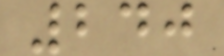240
